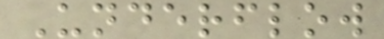Underflow
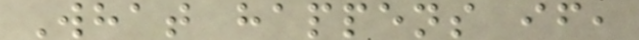What happens if,
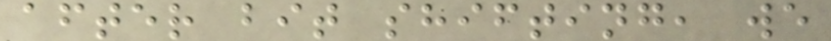after bit shifting, we
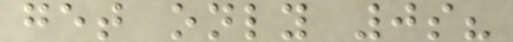get only 0s?
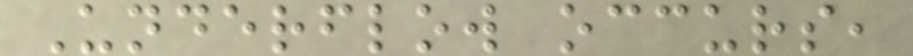Underflow occurs,
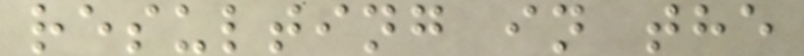resulting in the
